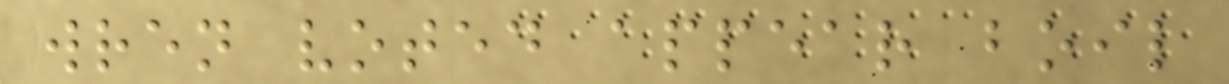wren voted appear boil
